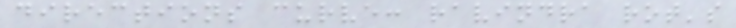directions curve: ravindra rot's
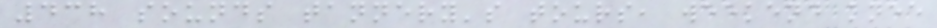438 sounds tannery's tours, weekend knee
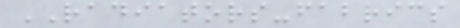RADIATORS-fabrics
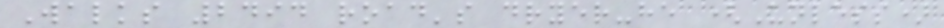Walks 2494 road's dryer-he (Unless)
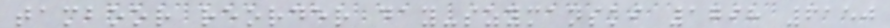tamboor reorder day-szymanski 1798 6150
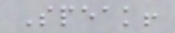Speak!
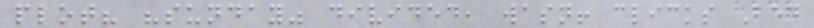plot? "sunday" divided, wasn! clicks Bed
